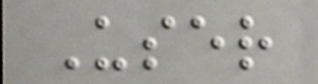User
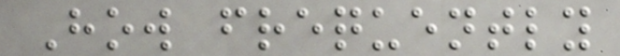How frequently
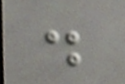.
